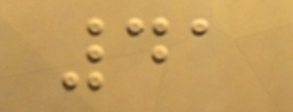41
